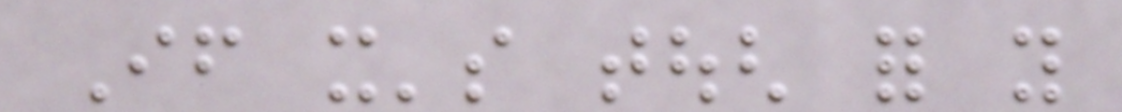If it's tough for you
